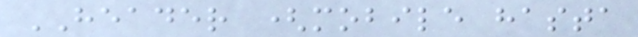HEADER (mobile hasta
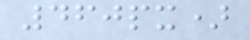460px)
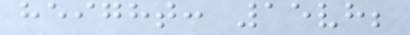height: 15vh;
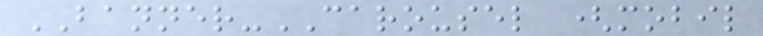BANNER-CAROUSEL (mobil
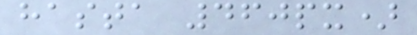hasta 460px)
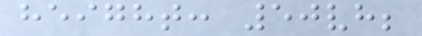height: 50vh;
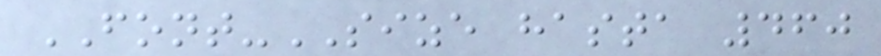FONT-SIZE hasta 460
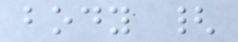body {
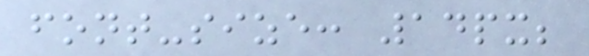font-size: 14px;
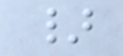}
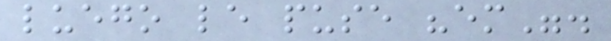luego le puse "em".
